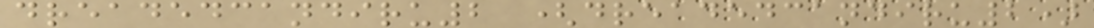dreadedcandiru2 (dreadedcandiru2)
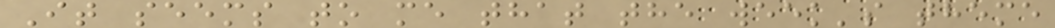It seems to me that the week's theme
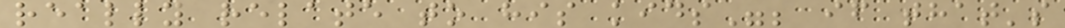really relate to his kids"; if that's
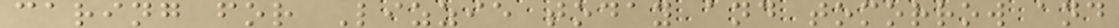caring for Lizzie today and tomorrow and
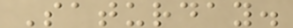Saturday.
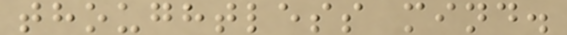thoughtless mind.
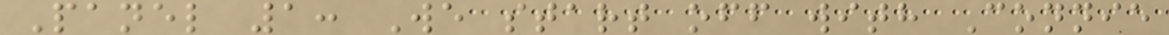Panel 1: We start off with Connie
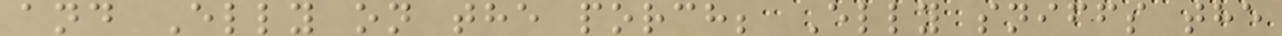and Elly on the porch; Elly sniffs the
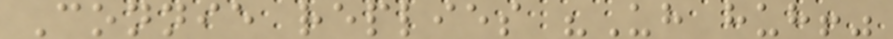Connie replies "Uh huh!"
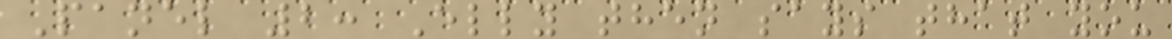Panel 2: Elly then says that you
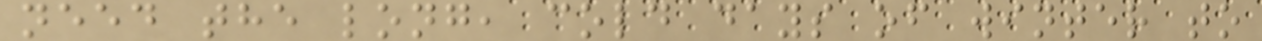need the long, cold days of winter to
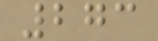273
